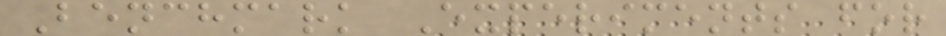Benchmark Experiments for
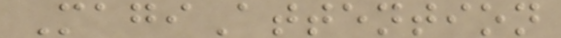MagiAttention
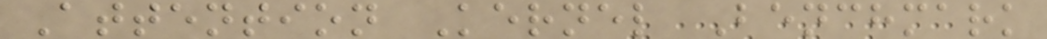Attention Kernel Benchmark
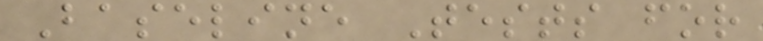Baseline Tests for
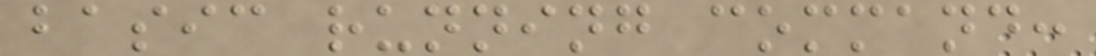basic running command:
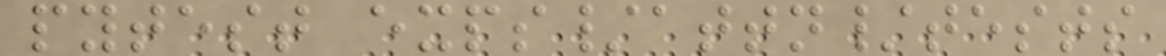pytest exps/attn/tests
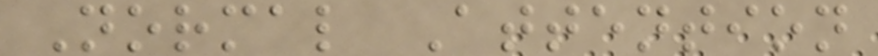Normal Attention
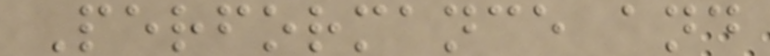Performance and
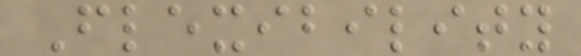Flexibility
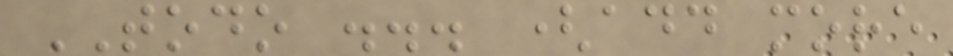TODO ... (add more
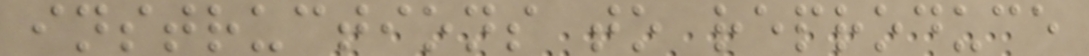instructions to reproduce
